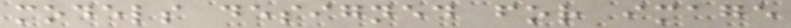models designed for image
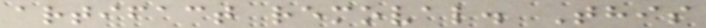artifact removal. This
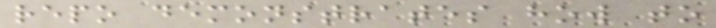repo demonstrates how to
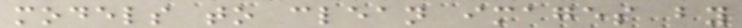models to clean images by
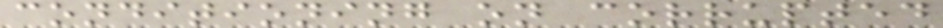conditioning on corrupted
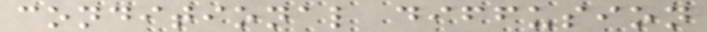conditional diffusion
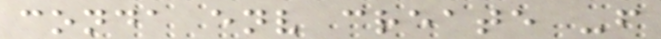conda env create -f
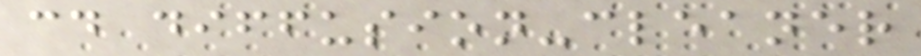cd diffusion-cleaner
